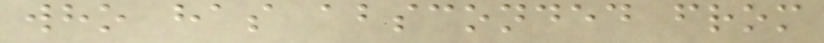who has absconded from
